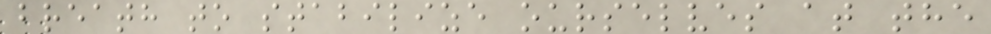breath to stabilize ourselves at the
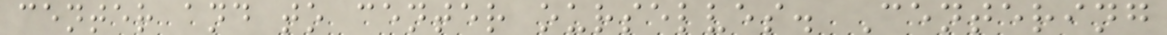center and to center ourselves. Centering
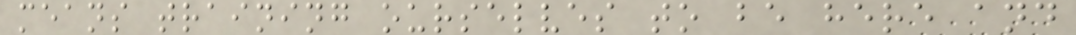means training ourselves to be here and
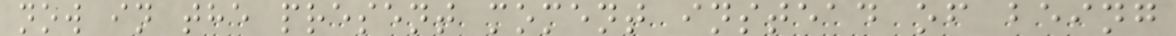now in the present moment instead of being
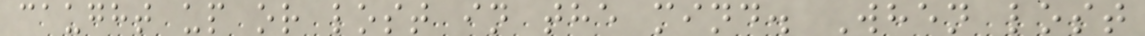caught up or lost in the mind. When lost
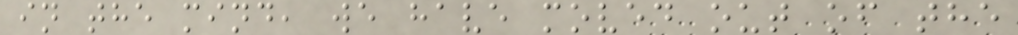in the mind, we have moved out of the
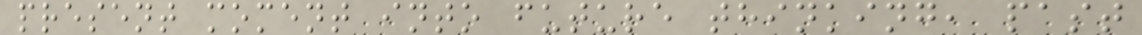present moment into future thinking, past
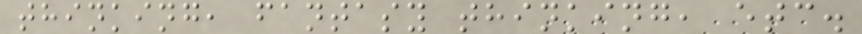thinking, fantasy thinking, etc.
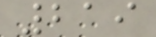219
